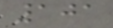101
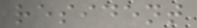resident
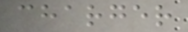charger
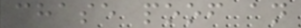chase poof an
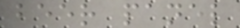beer panel
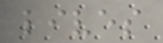lives
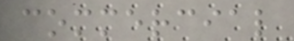commercial
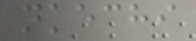nkechi
